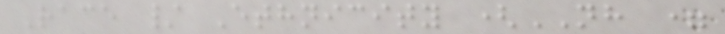Race / Ethnicity (NH =
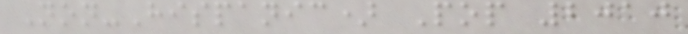Non-Hispanic) Pop 2010
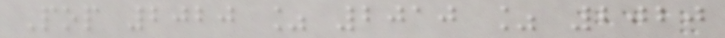Pop 2020 % 2010 % 2020
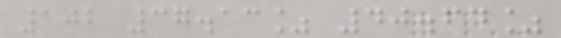102 37.13% 40.64%
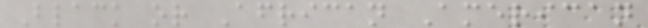Black or African American
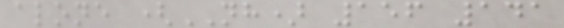alone (NH) 156 141
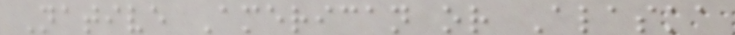Native American or Alaska
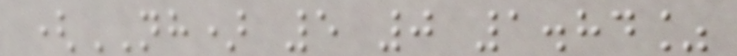(NH) 5 0 1.84%
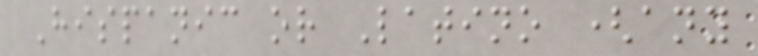Hispanic or Latino (any
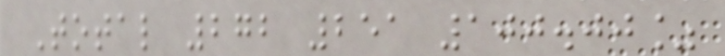Total 272 251 100.00%
